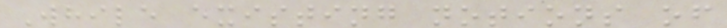While existing notions of
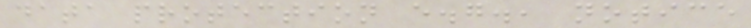data protection e.g., notice
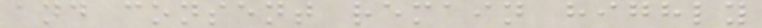and consent remain highly
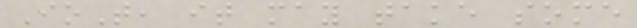IoT, it may take some
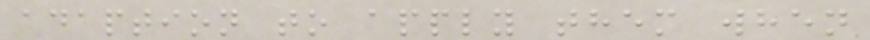adaption to apply them when
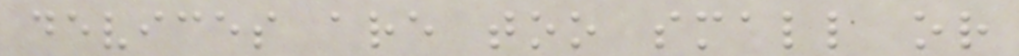devices are too small or
